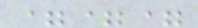===
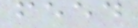feed
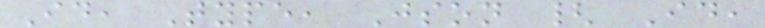Id, Type, Json { Id,
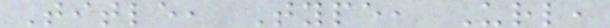Title, Type, Url,
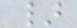}
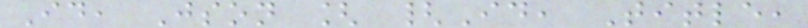Id, Json [ {Id, Title,
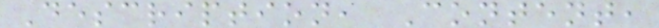Description, Content,
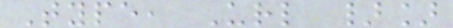Type, Url }]
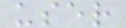user
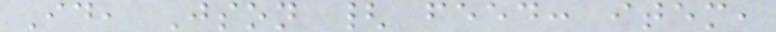Id, Json { feed: item,
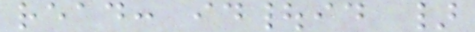read: id|id }
